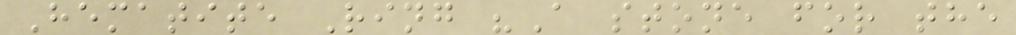Hematite Ring "A stone for the
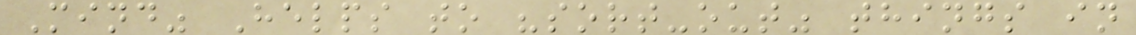Mind" Helps to "sort-out" things in
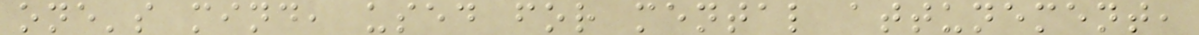one's mind, used for mental attunement,
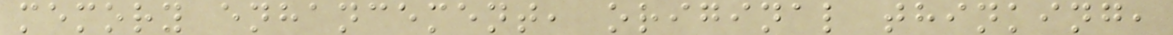memory enhancement, original thinking,
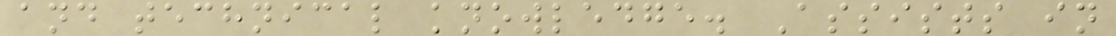and technical knowledge. Assists in
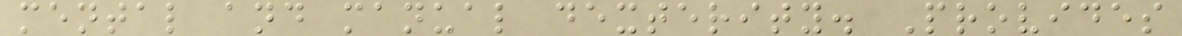mental and manual dexterity. Provides
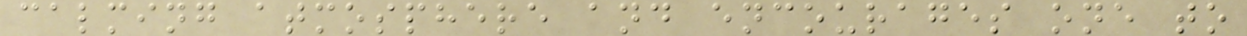calming atmosphere and encourages one to
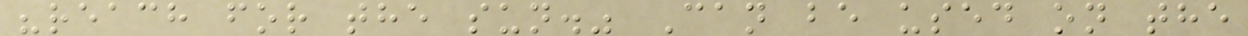"reach for the sun." Can be used on the
